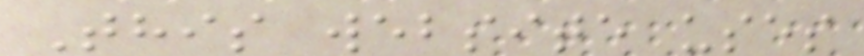This website uses
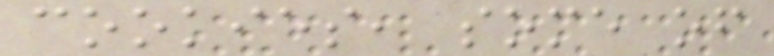cookies, some of
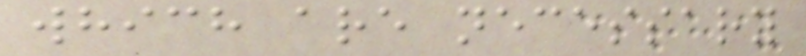which are necessary
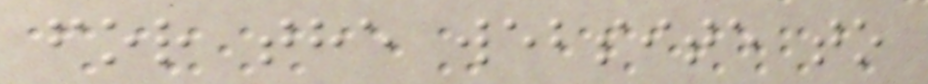for the website to
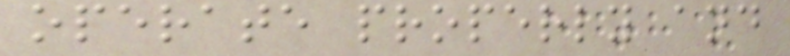operate properly and
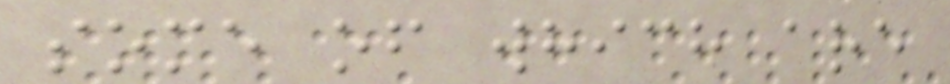some of which are
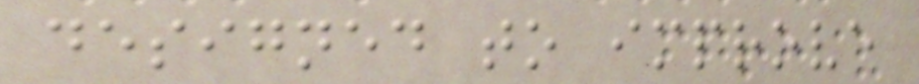designed to improve
